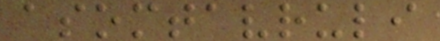asomtavruli
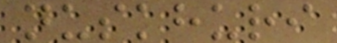nuskhuri
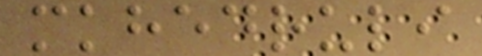mkhedruli
